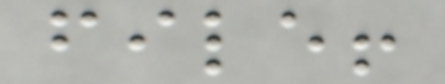file!
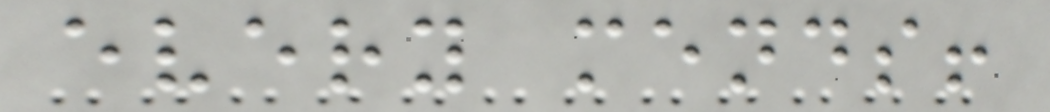every mends!
